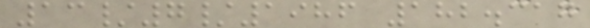13/7/1986 182.317
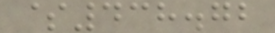$438.72
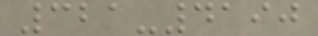321-4190
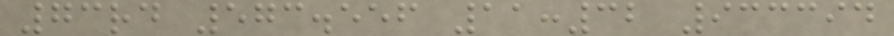73rd 573.556 11:32 933394
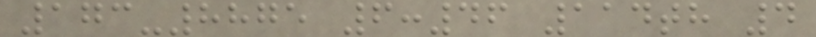173-8875 6:46 114th 4
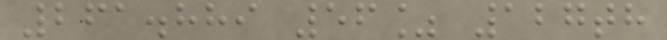261.889 56% 127th
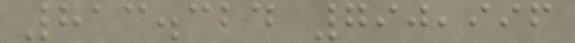813.324 790,996
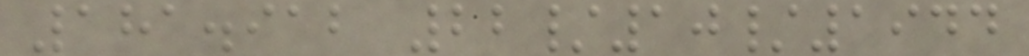181.912 22/10/1944
